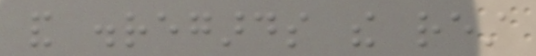and disregards the rest
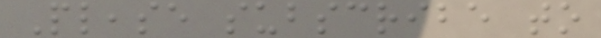Please subscribe to
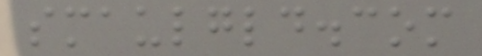smaulgld.com
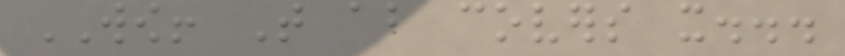WOW! That about covers it...
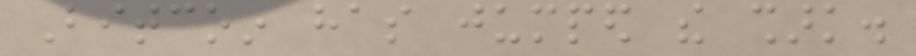Bitcoin has jumped the shark.
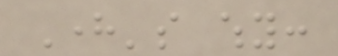Here's why:
